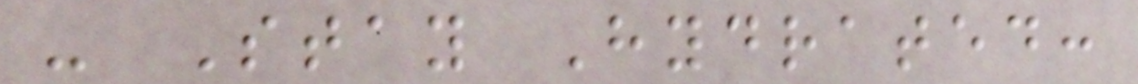- Stay Hydrated:
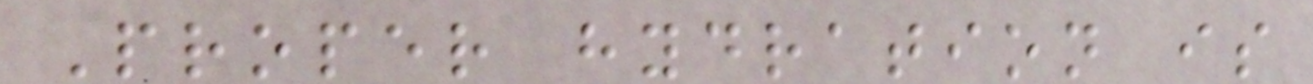Proper hydration is
